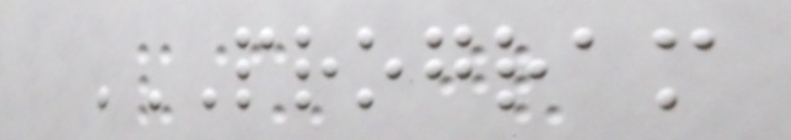PROGRAM
